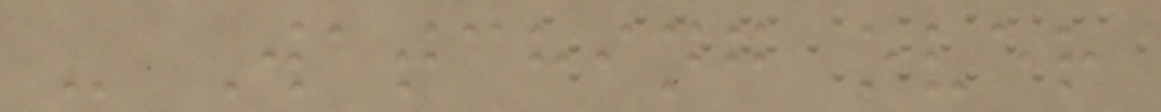- Watching over
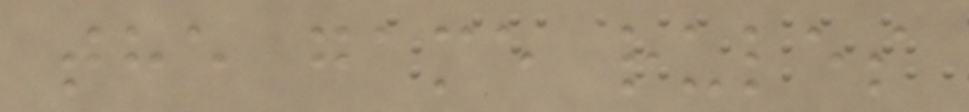the game rules
